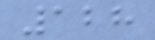128
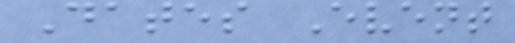Dates Event
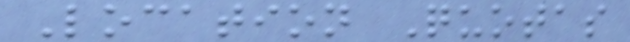Location Quotas
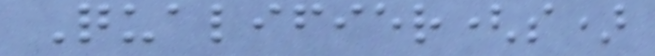Qualifier(s)
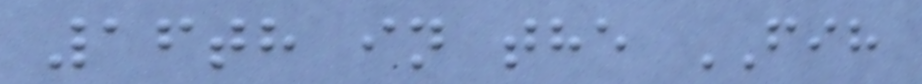16th in the FIH
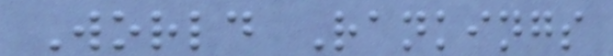World Rankings
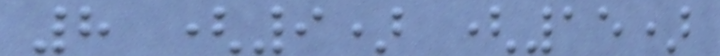8 (9) (15)
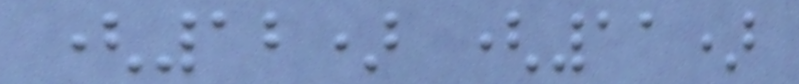(12) (11)
